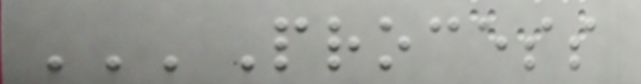'''Process
